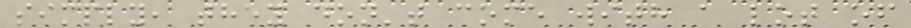simply, they don't come with a lot of
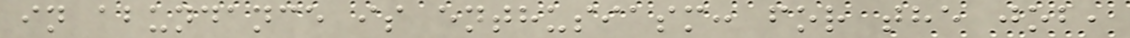in abundance is enthusiasm: for the job,
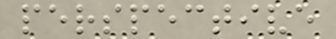perspective
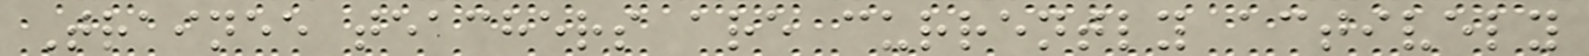Trainee teachers are currently actively
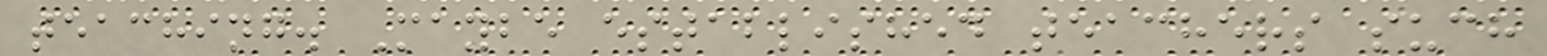teaching. Maybe established teachers such
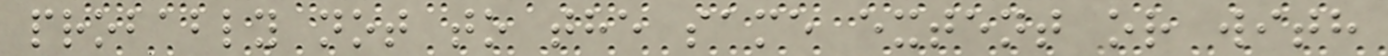probably not to the same extent or with
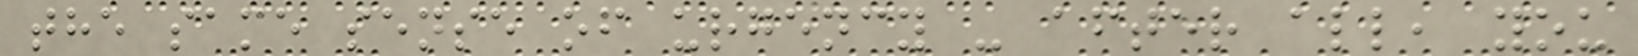the same sense of urgency - after all, you
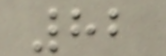82
